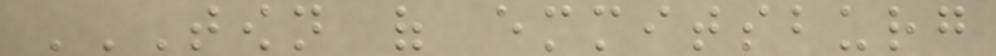TOWN OF EMMITSBURG
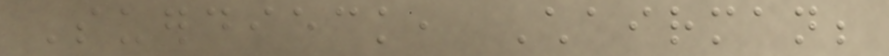Suerdieck, Chairman;
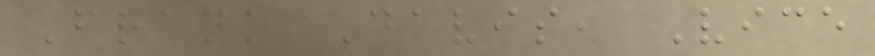Frank Davis, Vice
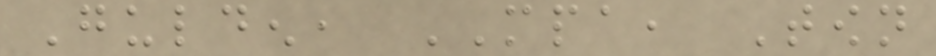Gulden, MPA, Town
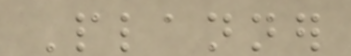Planner
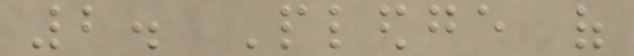2. Pledge of
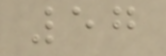57
